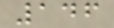146
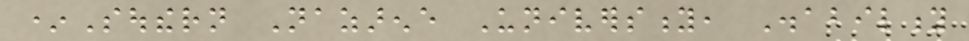*Southern Nazarene University, Disability
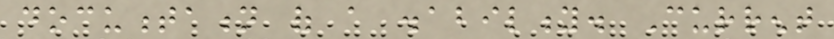documentation of a disability. Current
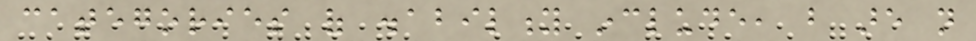categories of disability include, but are not
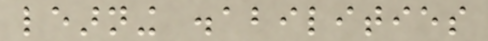learning disabilities
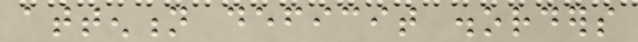attention deficit disorders
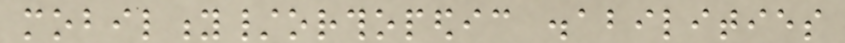mobility/orthopedic disabilities
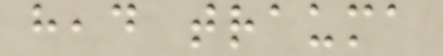head trauma
